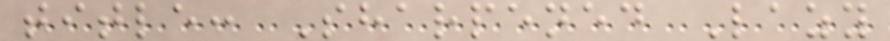title: Sharpened Lazy
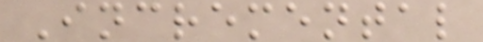Incremental
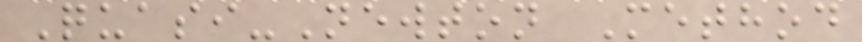Quasi-Newton Method
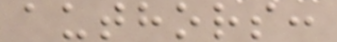authors:
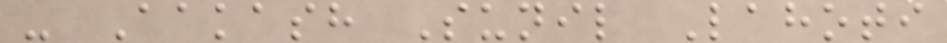- Aakash Sunil Lahoti
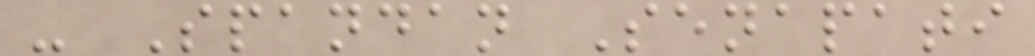- Spandan Senapati
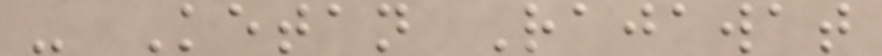- Ketan Rajawat
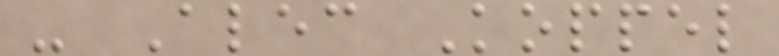- Alec Koppel
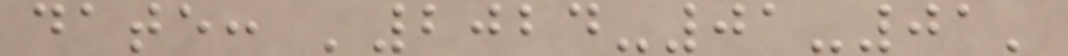date: '2024-01-01'
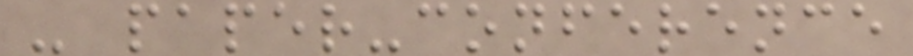- paper-conference
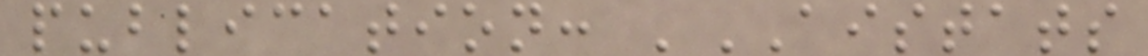publication: 'AISTATS
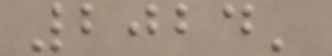2024'
